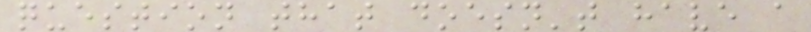question that doesn't have a
